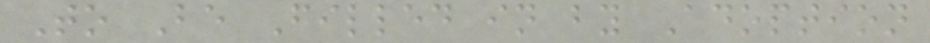To Be Filled in by Adoption
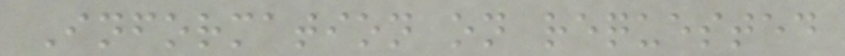Information on requested
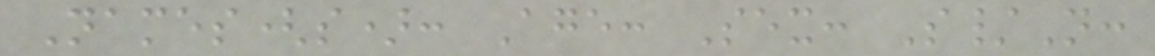Names(s): Age: Sex: S/N:
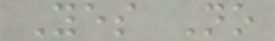Yes No
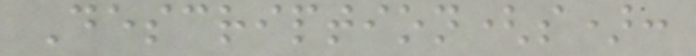Description(s):
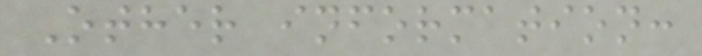Other information:
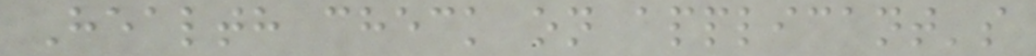Health check on applicant's
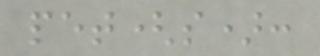pet(s):
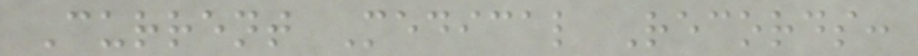Current Medical Records:
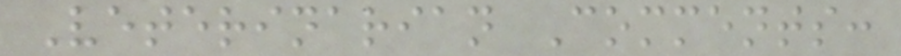Veterinarian Comments:
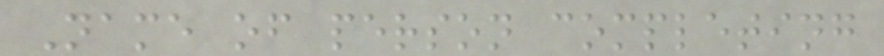Name of person completing
